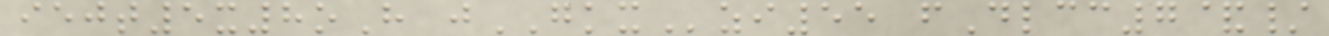iejt5x8oH jGKXzi55 fDlcc7&/
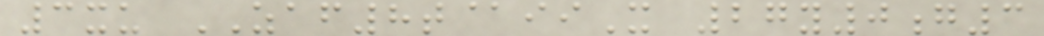3xu ZAF8t@iiX 27y0g3
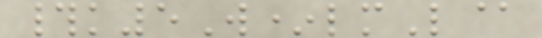#k5W*lmL@
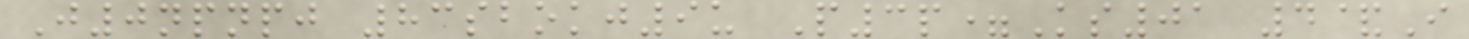J0npnpj 83sbokj9u P3p=Ks01 4&I
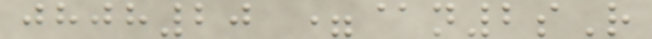jhjh20 =@n2sR
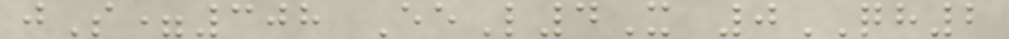jS=308 EeL4X 0QH2
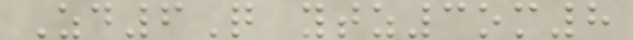Zd6Q ytz3om8
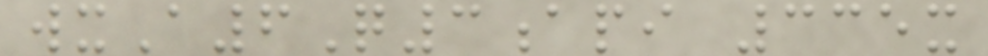wxA6Q3api 335x
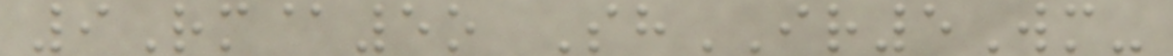9Rm@5o ShIR5Wm-
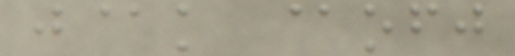j@k @ofj
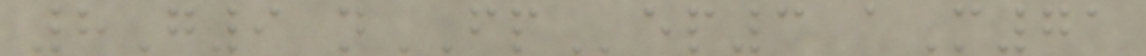8G9 nFPep3 aM71
